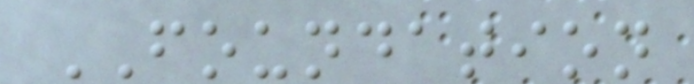FOUNDATION
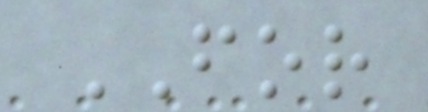FOR
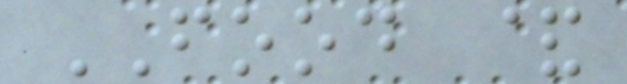FOOD &
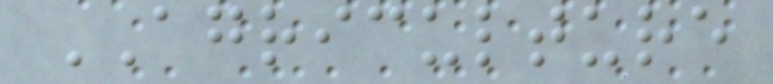AGRICULTURE
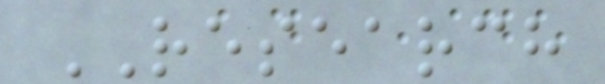RESEARCH
